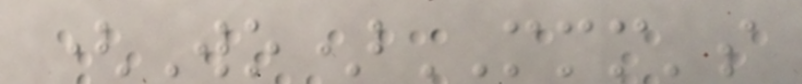(Wo)MMM's
